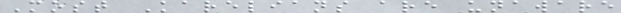Most Karelians are unaware
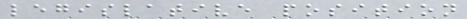legislative position
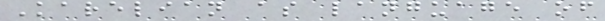Karelian as language of
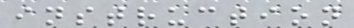instruction
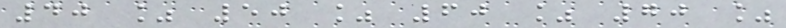40 % 50 % 60 % 70 %
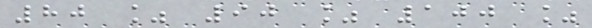80 % 90 % 100 %
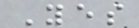Yes
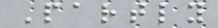Partly
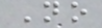No
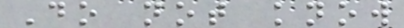Do not know
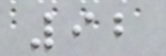92
